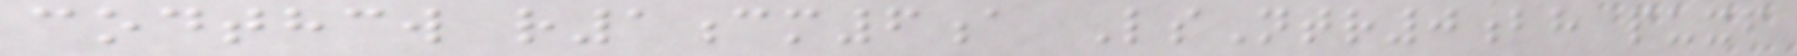codthcw r1cm6a LsNtr0bh puxf
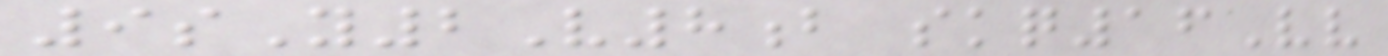9sY2V8b skq16Vv
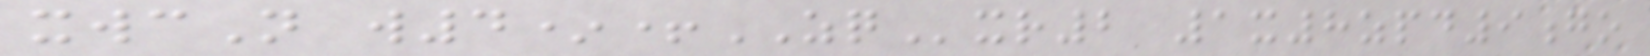xwcN w4*+ZQxr2 1x8zpd9go
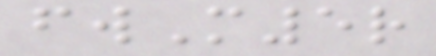fwM5r
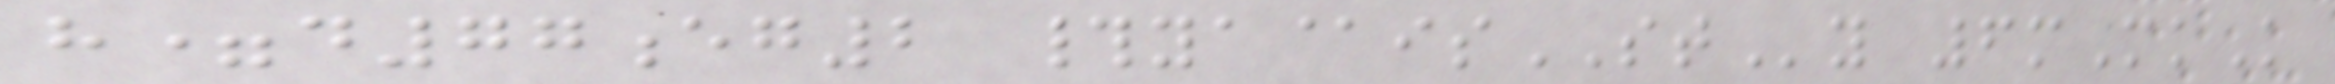h=d77eg2 #ya@isSTy 6mMkK
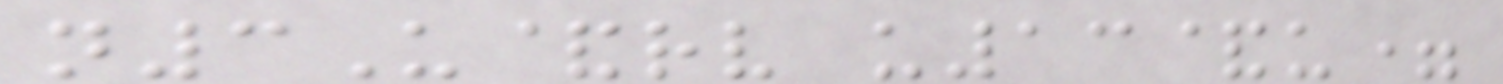n3U&rv u13&u=
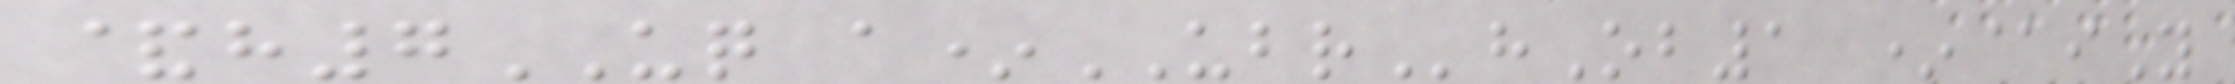&h7UQ a*UBRhOb1 *@iY
